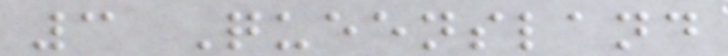3 Queensland
